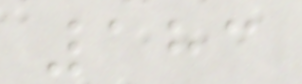183
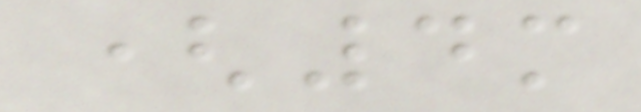(4m
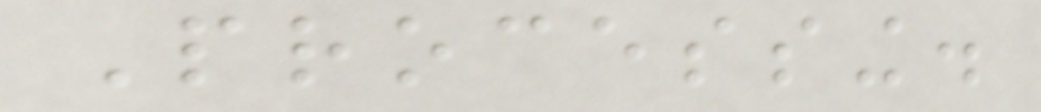Processing.
